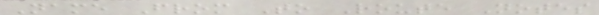Name From To Route Notes
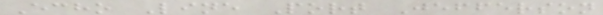Echo Line Port Jefferson
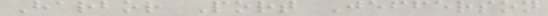Harbor Port Jefferson
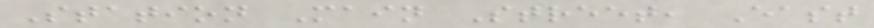Station Main Street, East
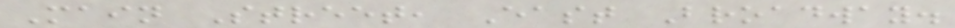Main Street, East Broadway.
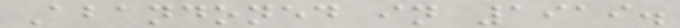Abandoned in 1919.
